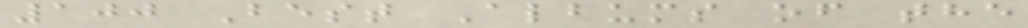100 Best Albums of the
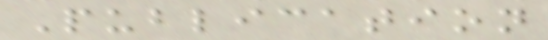Publication
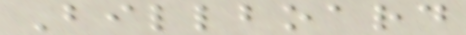Billboard
